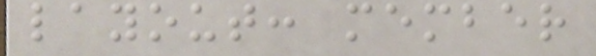layout: member
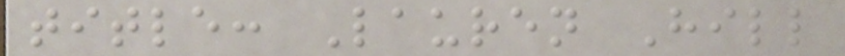title: Lauren Hill
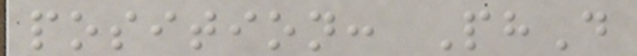position: PhD
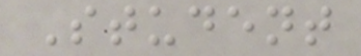Student
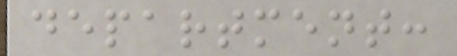department:
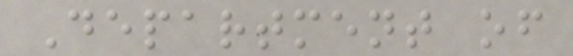Department of
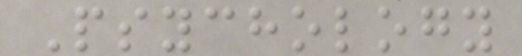Psychology
